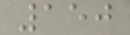150
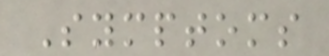Symptoms
